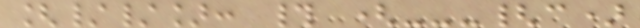[//]: # (---{c)
